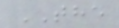THE
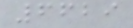6629
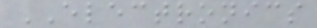ELECTRONICS
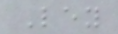Ley
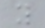y
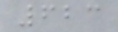623
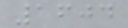1604
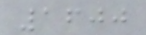1600
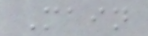Main
